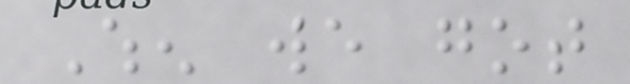When we got
